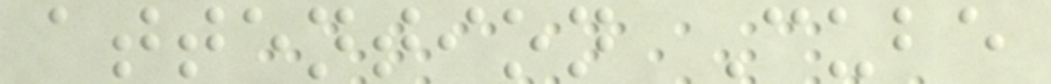attention Cube
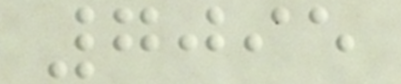7095
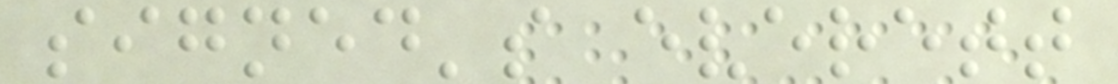signed's everett
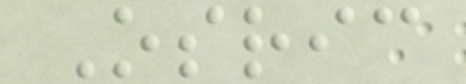Osric
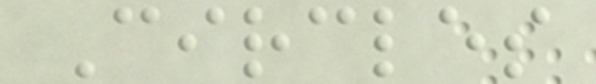Circles
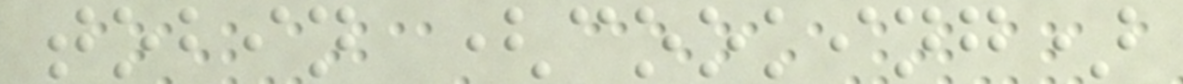tobin (cooking)
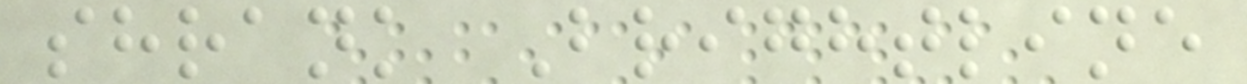shrank Brightline
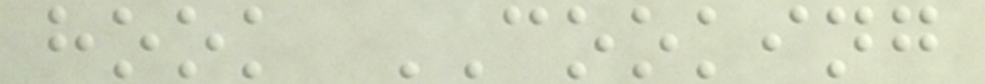hook COOKING
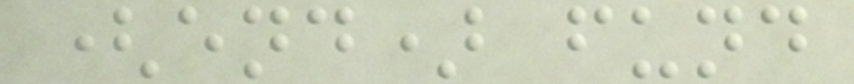(end) fund
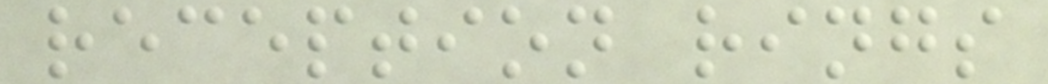reception rings
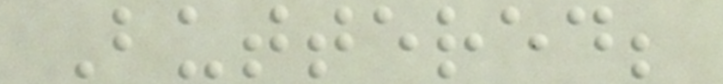Buttered;
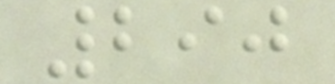290
